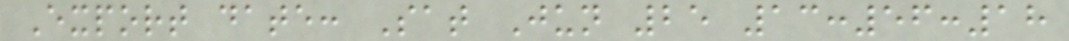Export date: Sat Jun 25 13:56:18
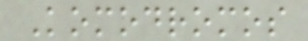Komodromos
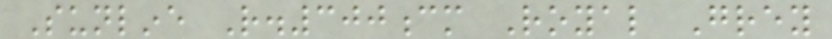Sunline R.300cm Royal Grey
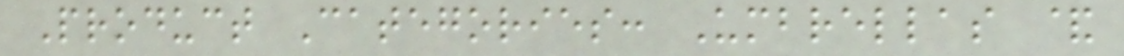Product Categories: Umbrellas &
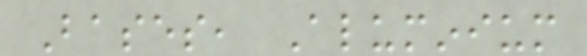Bases, Aluminium
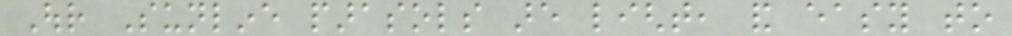Our Sunline parasols are light, and easy to
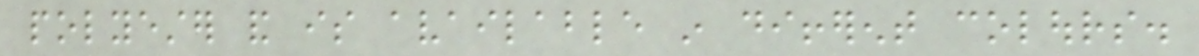polyester and is available in different colours.
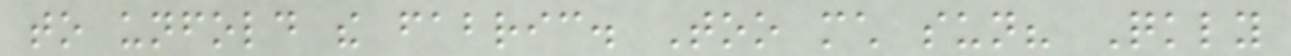to unfold the fabric. Too much sun? Quickly
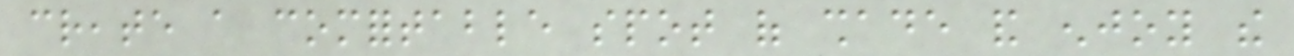create a comfortable spot of shade and enjoy the
